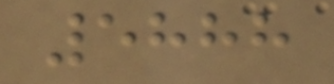5888
